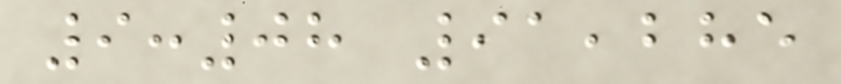9:08 91,285
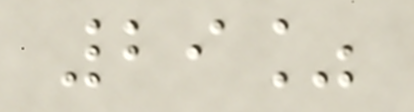29%
